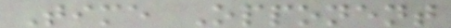Time Opponent
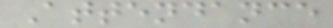Attendance
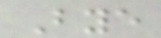Bye
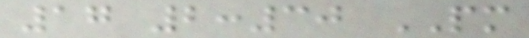17 2:30 PM
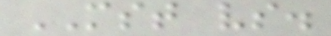MST vs.
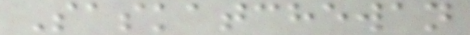Saskatchewan
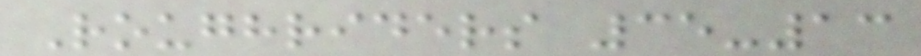Roughriders 35-13
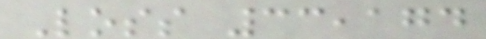Loss 33,174
